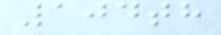104th
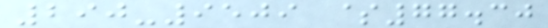290-9509 $77.30
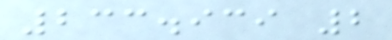233.939 2
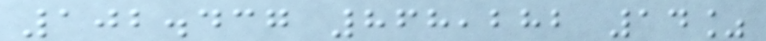102.437 868,282 14%
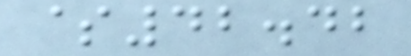$42.42
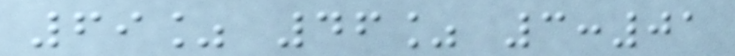69% 46% 3:01
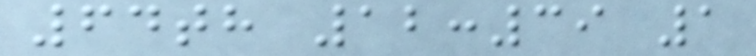64th 12:39 1
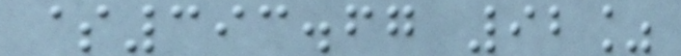$393.67 92%
